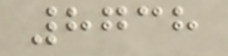8738
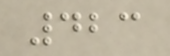423
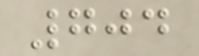704
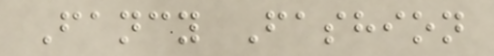Fancy Fashion
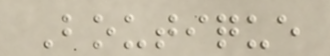Boutique
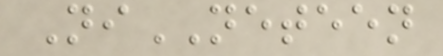NiNETEEN
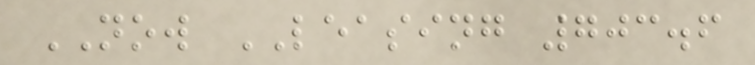NOW LEASING 703.6
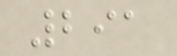291
